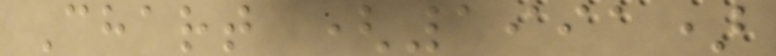Chart (1991)
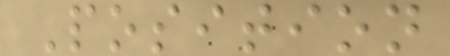Position
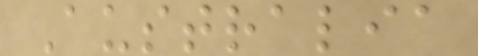Australia
